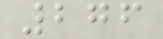276
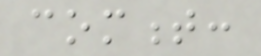comment:
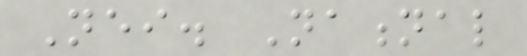Neither. National
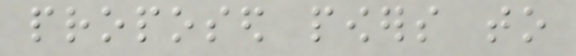proposed powers to
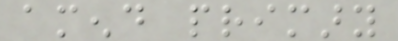amend primary
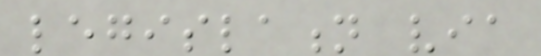legislation via
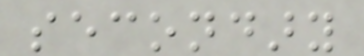secondary
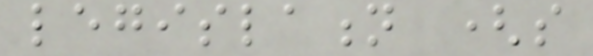legislation (so
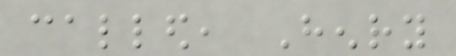called, Henry
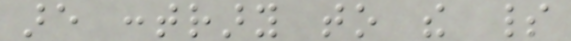are contrary to the spirit
